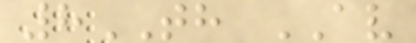8TH AV
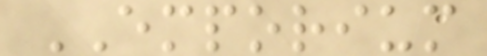EMPORIUM
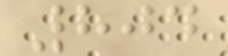804
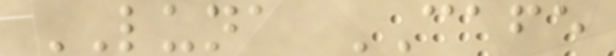LUNA CAFE
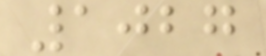1027
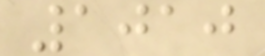1010
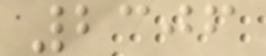2306
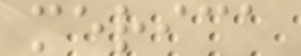merica
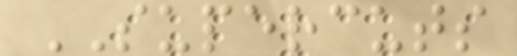SUPERCUTS
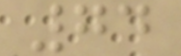74
